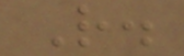R.
